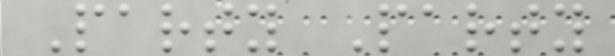Party Party
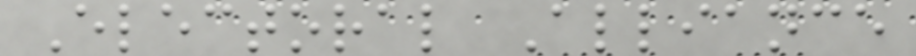Electoral Alliance
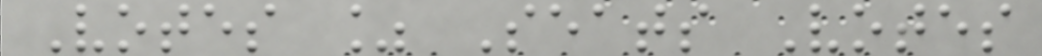Votes % Seats Votes
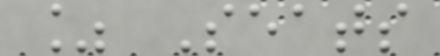% Seats
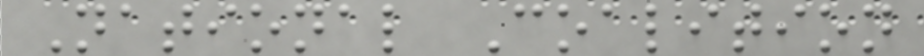National Coalition
